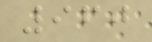960
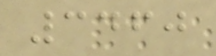3460
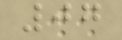07
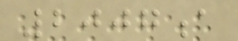2007a
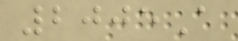2005A
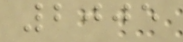2005
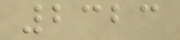2323
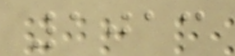1013
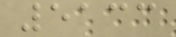5133
